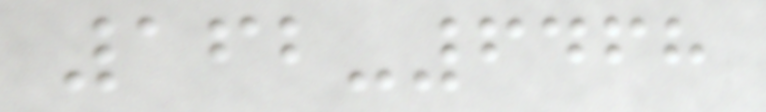162-6468
